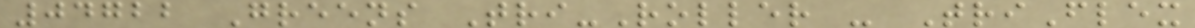04722 Greens Tri-Roller - TriFlex
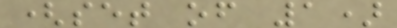(set of 1)
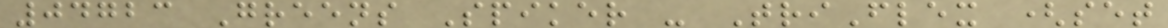04723 Greens Spiker - TriFlex (set
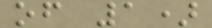of 1)
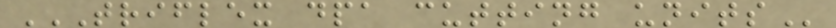TRIFLEX DPA CUTTING UNITS
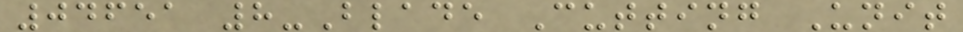04651 8-Blade Cutting Unit
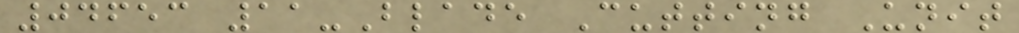04653 11-Blade Cutting Unit
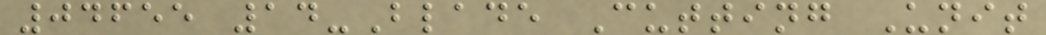04655 14-Blade Cutting Unit
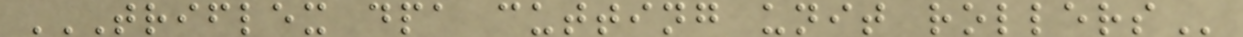TRIFLEX DPA CUTTING UNIT ROLLERS
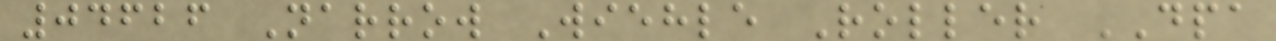04626 Narrow Wiehle Roller DPA
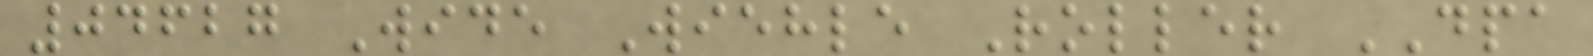04627 Wide Wiehle Roller DPA
